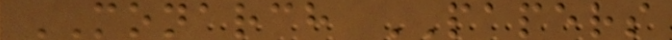MONARCH PAPERS
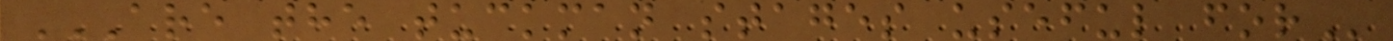ARE THE TUCKMAN STAGES USEFUL FOR
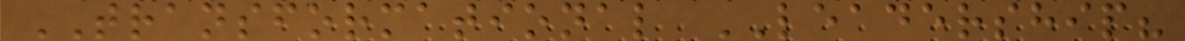TRANSFORMATIONAL LEADERSHIP?
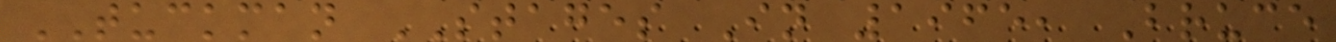TUCKMAN STAGES In 1965, Bruce
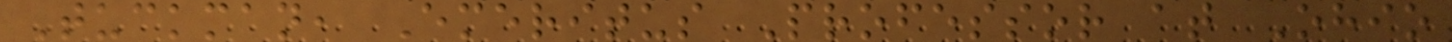Tuckman, Emeritus Professor at Ohio
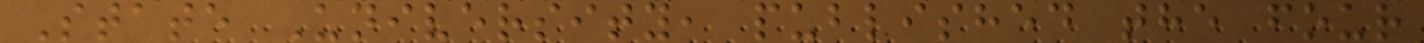State University, published the four
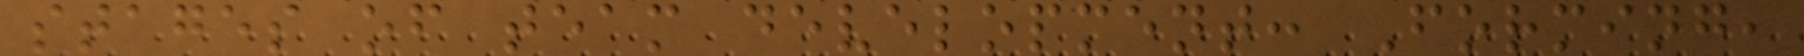stages of team development: Forming,
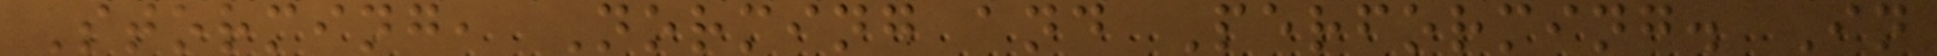Storming, Norming and Performing. In
